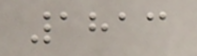1813
